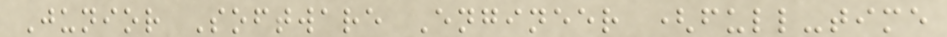Junior Software Engineer (full-time
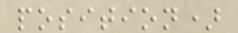position)
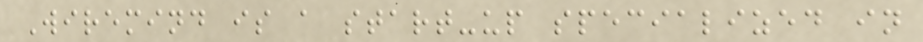Wiremind is a start-up specialized in
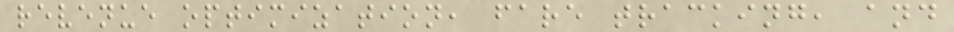revenue optimization, fare tracking, and
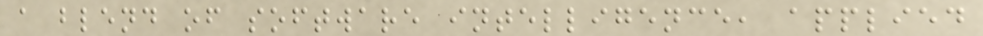a blend of software intelligence, applied
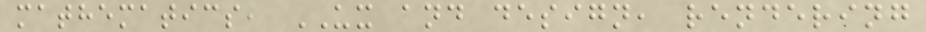mathematics, UX and design, rendering
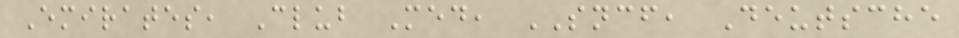Emirates, Club Med, SNCF, Deutsche
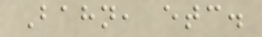Bahn, etc.
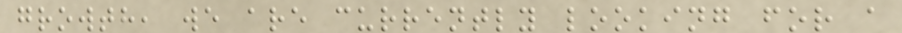growth, we are currently looking for a
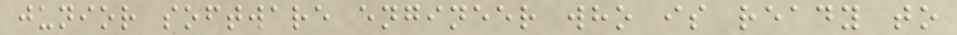junior software engineer who is ready to
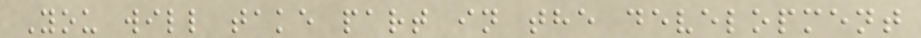You will take part in the development
